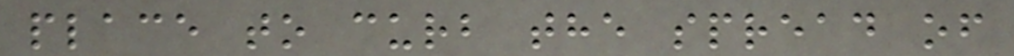place to curb the spread of
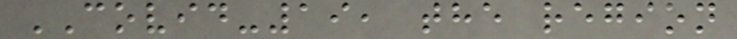COVID-19, the region
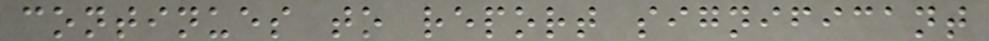continues to report significant
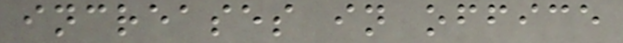increases in office
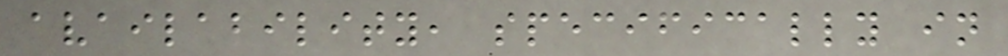availability, specifically in
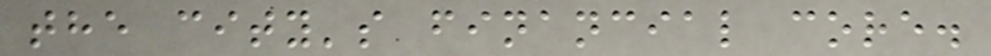the city's financial core.
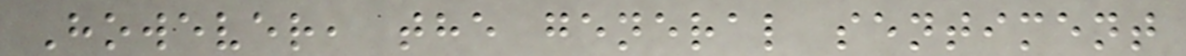However, the general sentiment
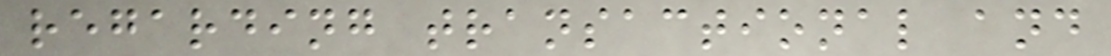regarding transactional and
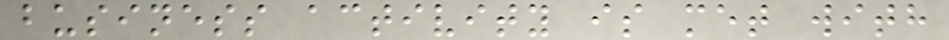business activity is met with
